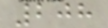208
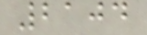2104
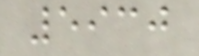5930
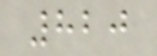820
